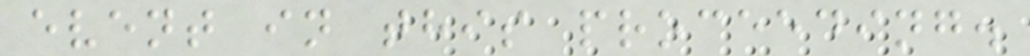event in this proceeding.
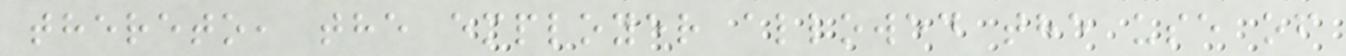thereto, the employer allowed the use of
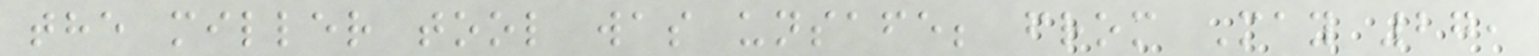the miller tool was unsafe; from May 27,
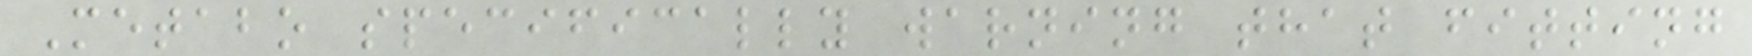Metabo specifically warning that fitting
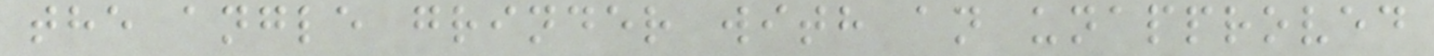the angle grinder with an unapproved
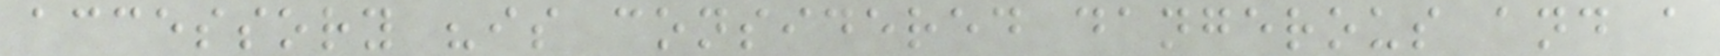accessory "is considered dangerous and a
